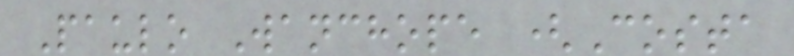Paulo Wanchope (Costa
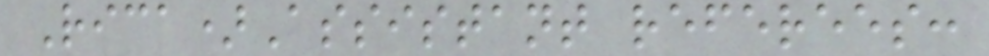Rica)Assistant referees:
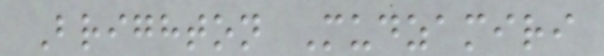Brighton Mudzamiri
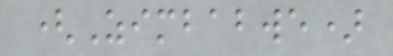(Zimbabwe)
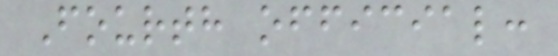Fourth official:
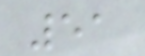51
